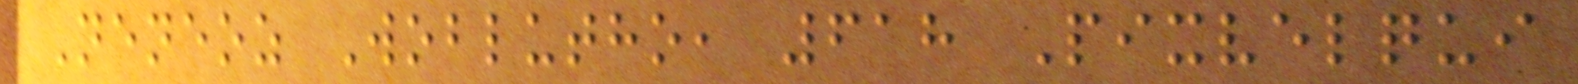Neneoz Woblutho, 618 Pixvelqui
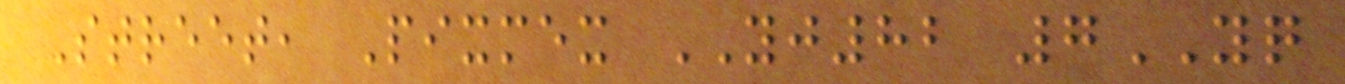Street, Pixmex YJ82 7YQ
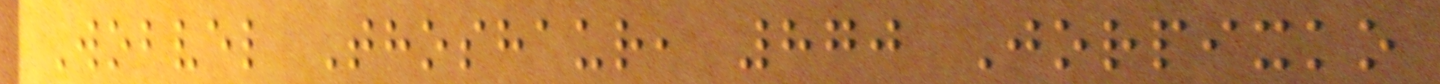Wobvel Thoshaur, 870 Jorpixko
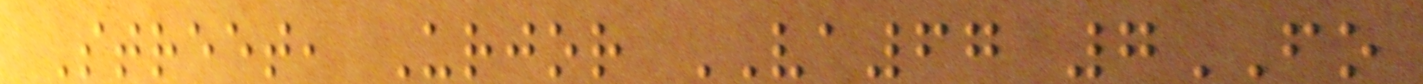Street, Urjor VA67 7FO
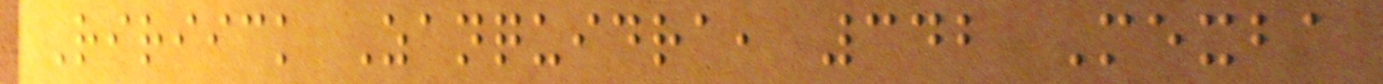Ririick Zanquidra, 342 Mexba
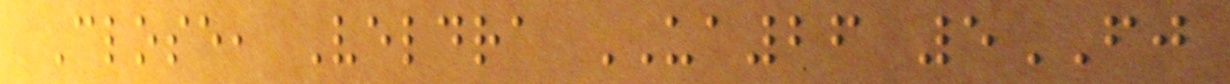Close, Veldra UA26 5FJ
